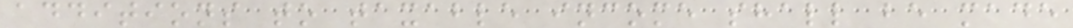additions to taxable income shall be made
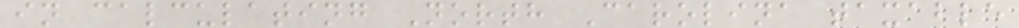in calculating North Carolina taxable
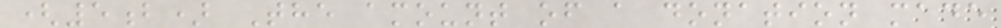(5b) The amount of a donation made
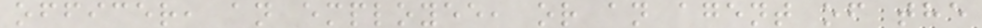officer, an employee, or an agent of the
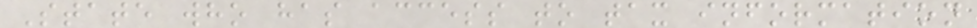State who has access to tax information
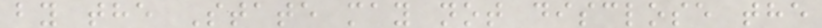by the State may not disclose the
